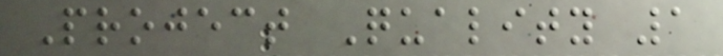Project Quality 1
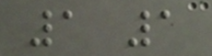1 1
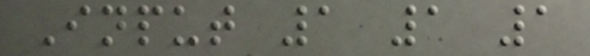Input 1 1 1
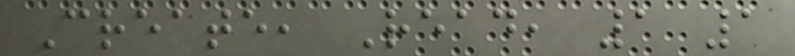Create, Read, 1 1
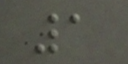1
